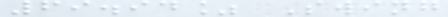69.94% Swing
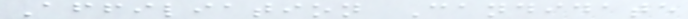Affiliation Candidate
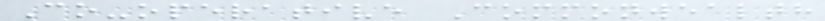Co-operative Commonwealth
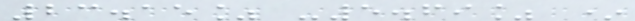23.15% -5.69% *
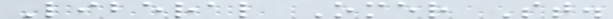Liberal Omer St.
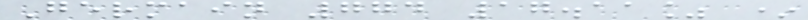Germain 774 17.11% *
